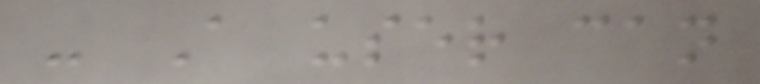- A user can
